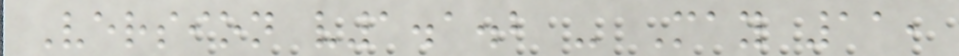Version v1.1.2 - May 11,
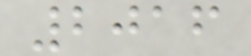2016
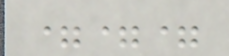===
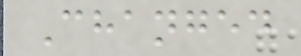Changed
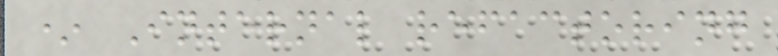* Internal refactoring
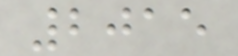2015
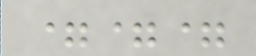===
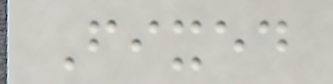Fixed
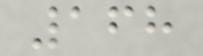168
